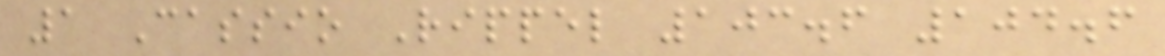1 Cassio Rippel 103.6 104.6
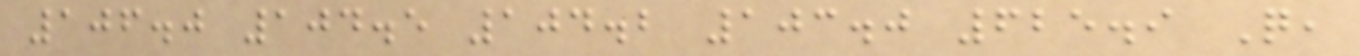106.0 104.5 104.2 103.0 625.9 Q,
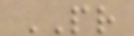PR
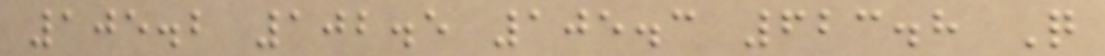105.2 102.5 105.3 623.8 Q
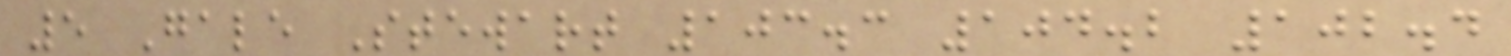5 Gale Stewart 103.3 104.2 102.4
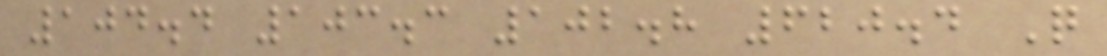104.4 103.3 102.8 620.4 Q
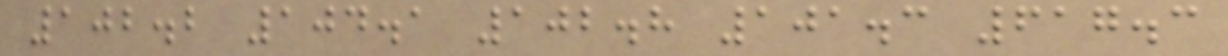102.2 104.1 102.8 101.3 617.3
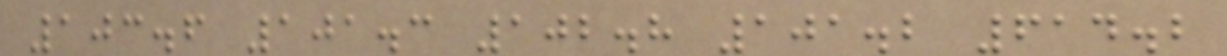103.6 101.3 102.8 101.2 614.2
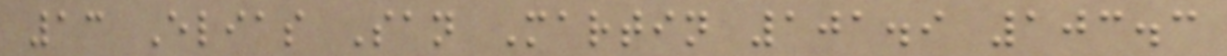13 Elias San Martin 101.9 103.3
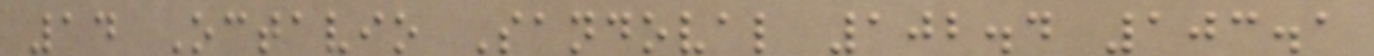14 Octavio Sandoval 102.4 103.1
